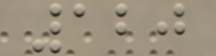120
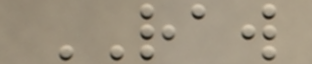RAW
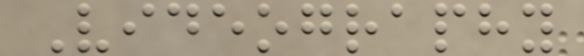Videography
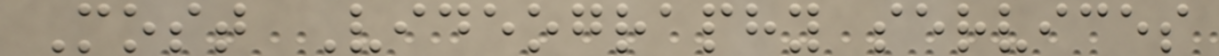Most Videography services
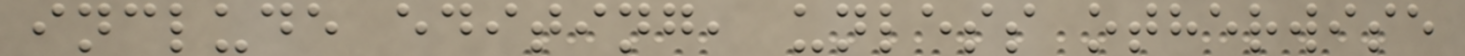include editing, unless otherwise
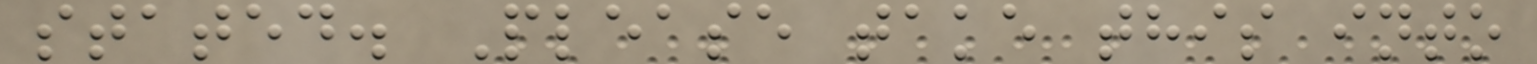stated. Please take this into
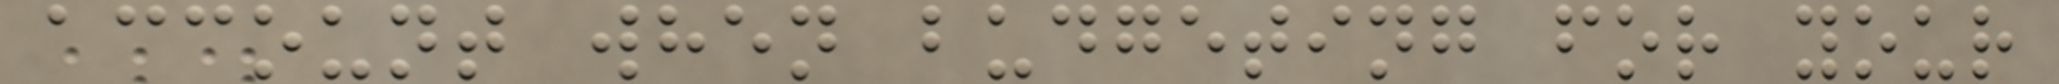account when budgeting for your
